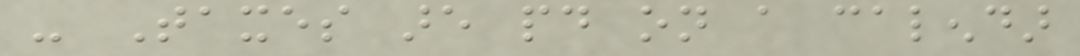- Taxes are paid on a calendar
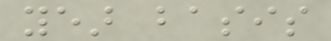year basis
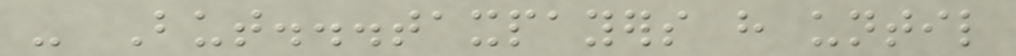- But...taxpayers have until
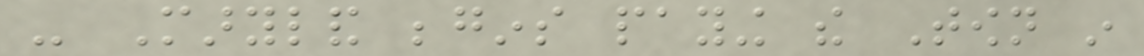- Maryland begins paying the Town in
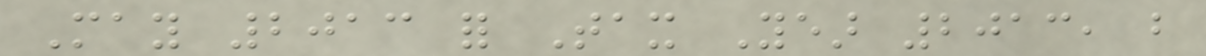May 2013 for Tax Year 2013, but
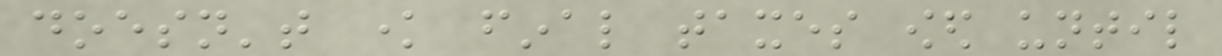doesn't know final taxes owed until
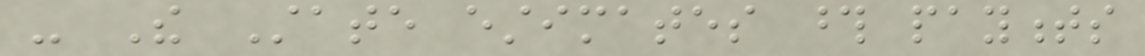- The State estimates those payments
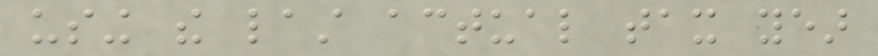using the last actual tax year
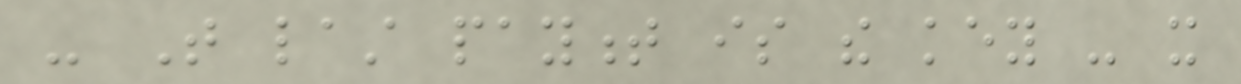- That last payment is the key - it
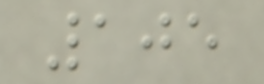105
